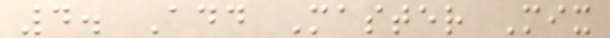4. Add Master Mix
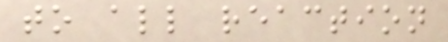to all reaction
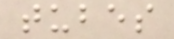tubes
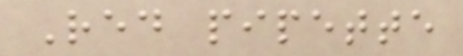Red pipette
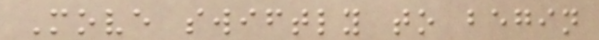Move swiftly to begin
